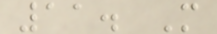11. M
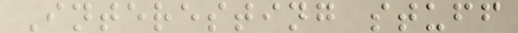Interesting stuff
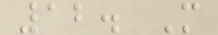12. M
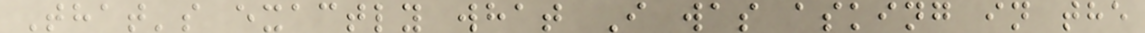That's exactly what I was asking in the
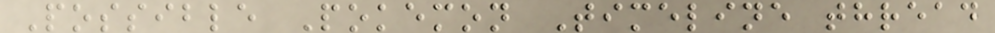Possible Pokemon Timeline thread
